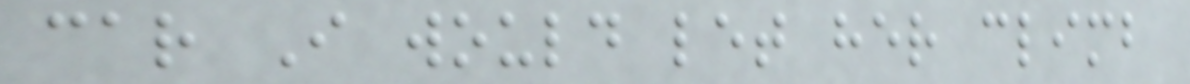car I would let her climb
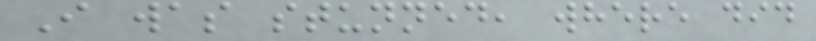I was stunned, where did
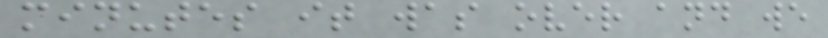minutes it was over and we
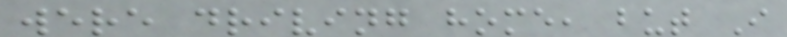were driving home, but I
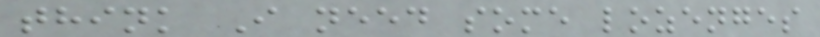think I need some lozenges
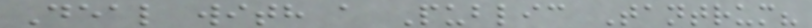Deal with a Public Tantrum?
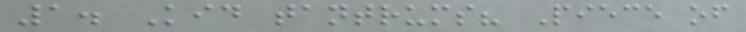1. Kid tantrums? Piece of
